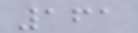161
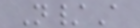N/A
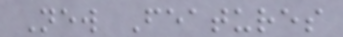New Features
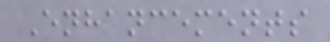Enhancements
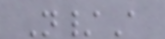N/A
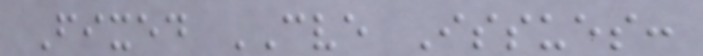Fixed CVE Issues:
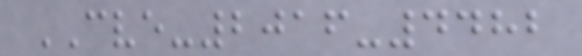CVE-2016-4482
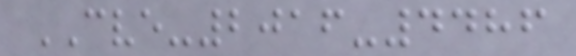CVE-2016-4486
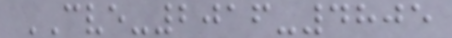CVE-2016-4805
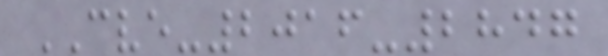CVE-2016-2847
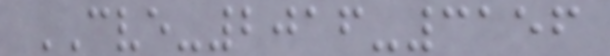CVE-2016-3156
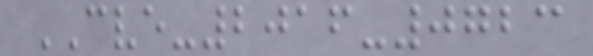CVE-2016-0723
